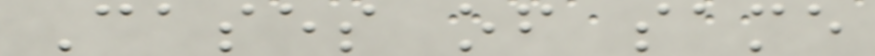Cases of same
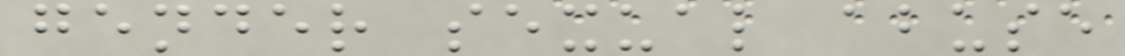gender sexual abuse
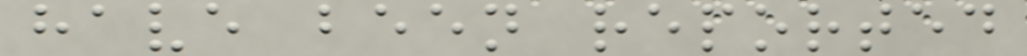have been reported
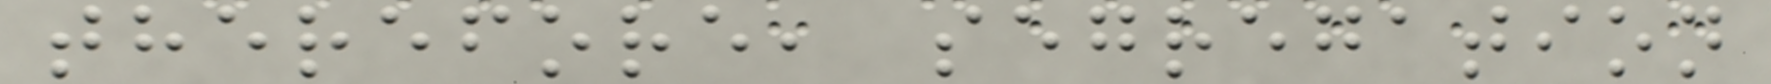therefore, segregation
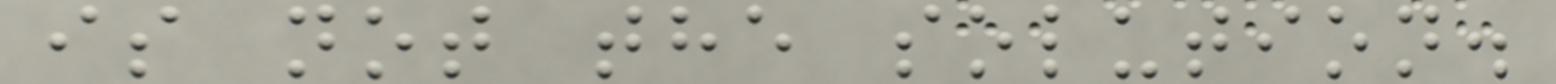is not the solution.
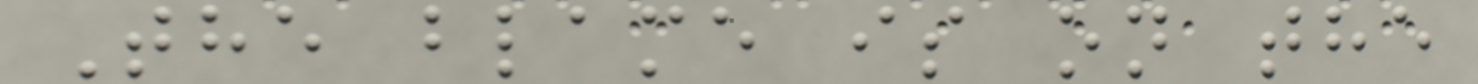The blame is on the
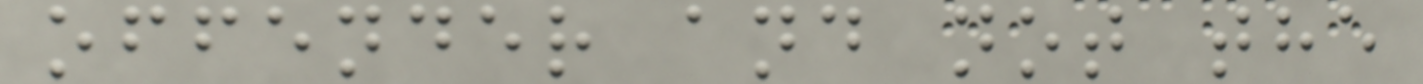offender and not the
